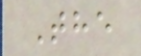The
